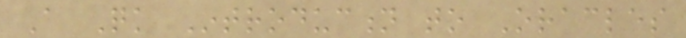A Quick Introduction to Oracles
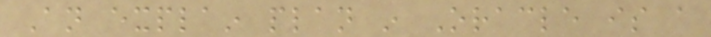An explain plan in Oracle is a
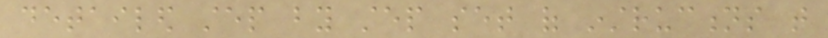detailed step by step set of instructions that
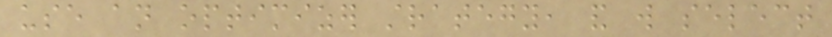use an optimizer strategy, and will select
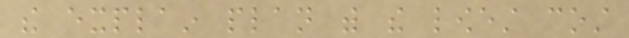the explain plan with the lowest cost
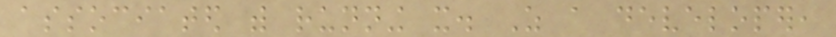associated with running it. As a developer,
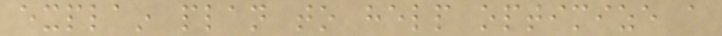explain plan to help optimize a
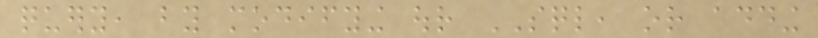query, by modifying our SQL, or adding
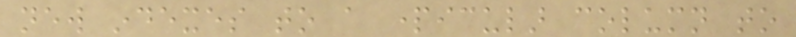new indexes to a particular column to
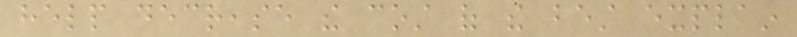help decrease the cost of the best explain
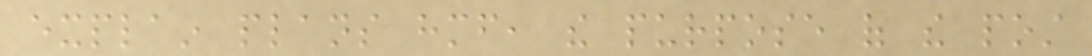explain plans himself, the purpose of the post
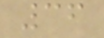36
